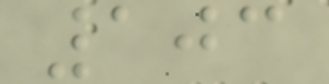103
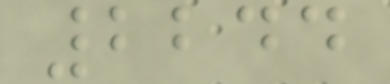2244
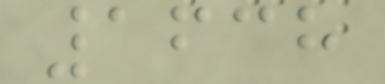1638
